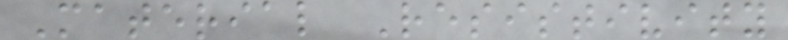Material Resistivity
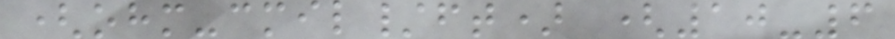(ohm-cmil/ft) (10-6
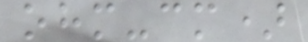ohm-cm)
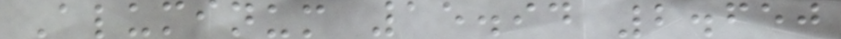Aluminum 15.94 2.650
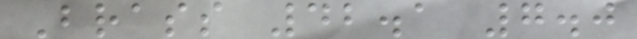Brass 42.1 7.0
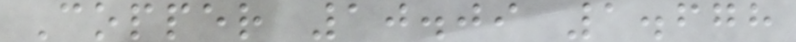Copper 10.09 1.678
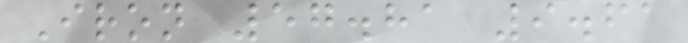Iron 57.81 9.61
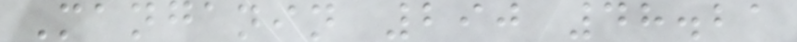Manganin 290 48.21
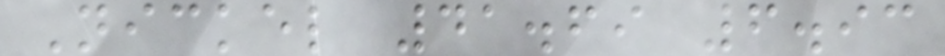Nickel 41.69 6.93
